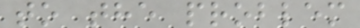to the problem
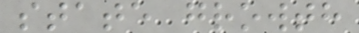state growth
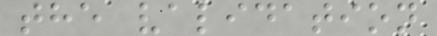the validation
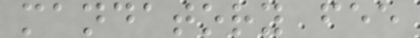mandatory fee
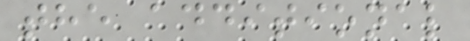the additional
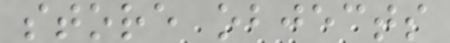store objects
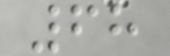68
